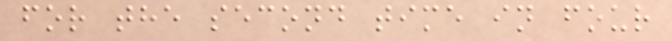for the second time in four
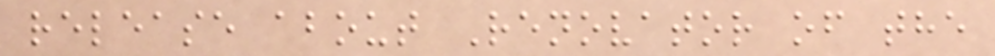release about Renovator of the
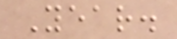Year.
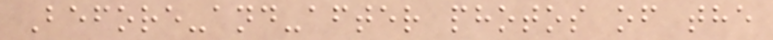Before-and-after photos of the
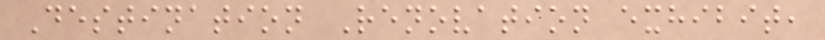Destination Renovation exhibit,
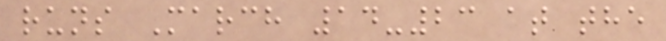runs March 14-23 at the
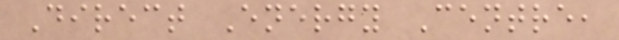Direct Energy Centre,
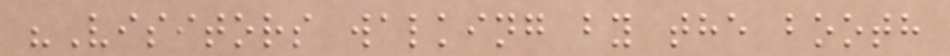"Visitors walking by the booth
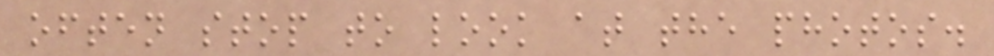often stop to look at the photos.
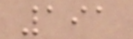191
